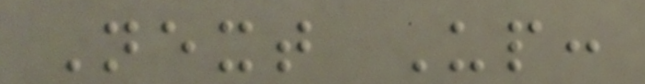Next Up:
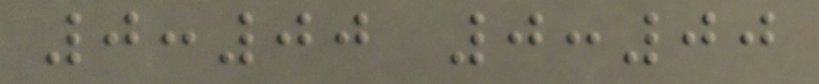0:00 0:00
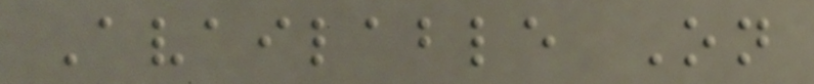Available On
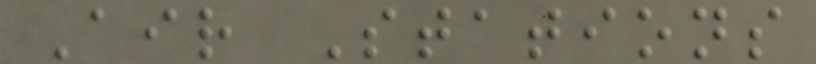Air Stations
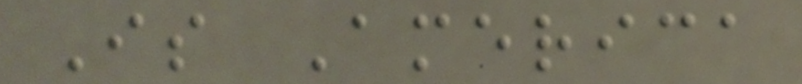Is America
